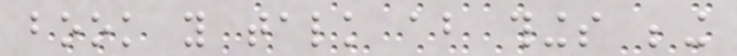book you talk about things being
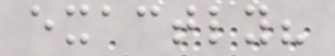exactly?
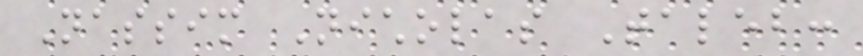Nassim Nicholas Taleb:
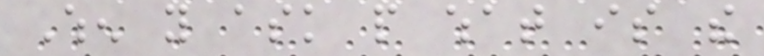When you ask people what is the
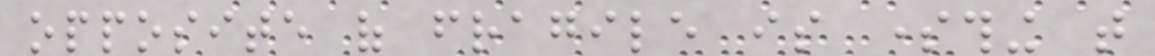opposite of fragile is something that
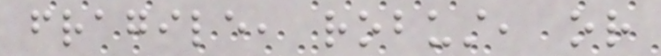fragile, robust, or
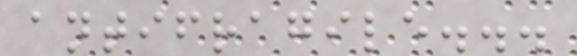antifragile...
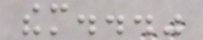them..."
